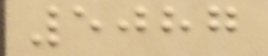5087
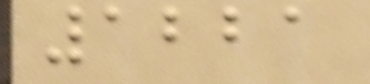1221
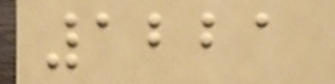1221
